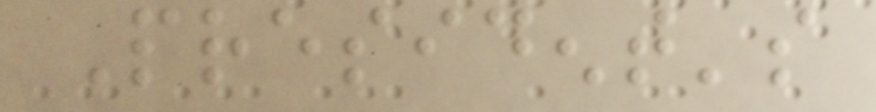President's
